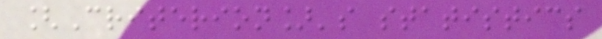[Criterion]'s statistics
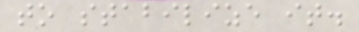to stabilize it.
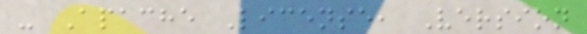- Apache License, Version
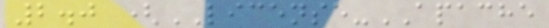2.0 (LICENSE-APACHE
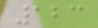123
